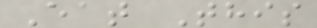Eat This
